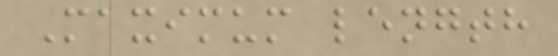Maximum length
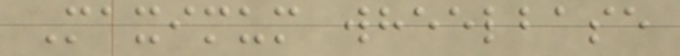Maximum wheelbase
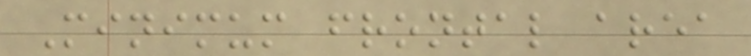Minimum frontal area
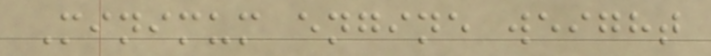Minimum engine weight
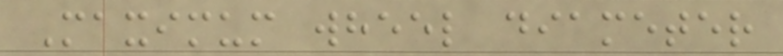Maximum wheel diameter
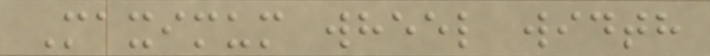Maximum wheel width
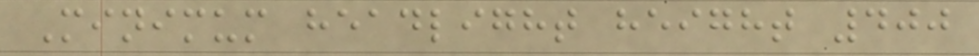Minimum headlight height 400
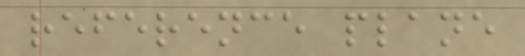reference plane
